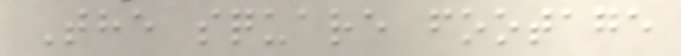The square footage
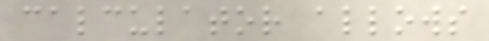calculator allows
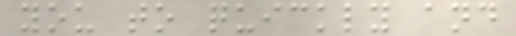you to quickly and
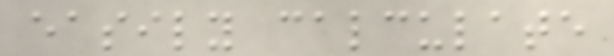easily calculate
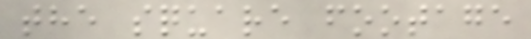the square footage
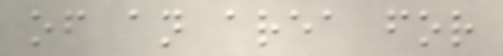of an area for
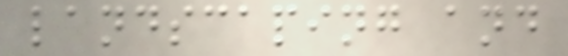landscaping and
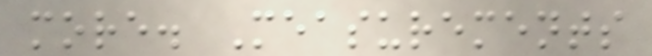more. Measurements
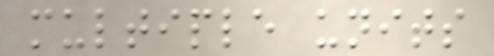multiple units
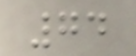74
